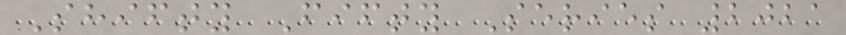Shifty Fifty Series 2021
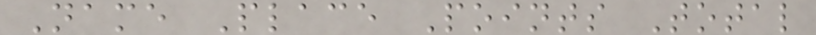Name Place Points Total
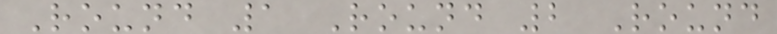Round 1 Round 2 Round
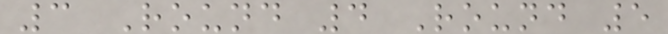3 Round 4 Round 5
